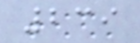239
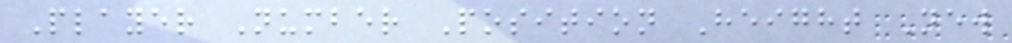Player Number Position Height New
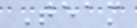Team
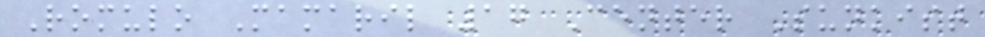Romulo Mamaril 17 Center Sunkist
